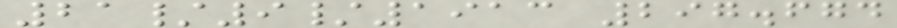21/9/1913 297.674
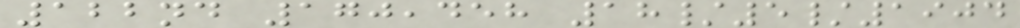122nd 170,458 18/5/1904
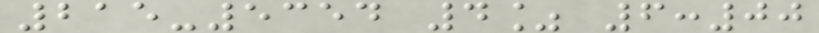215-5354 4% 6:00
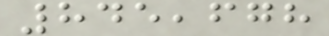845,678
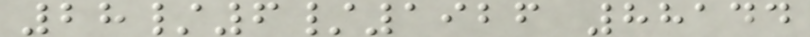28/6/1926 88144
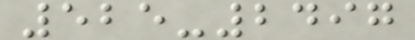525-2497
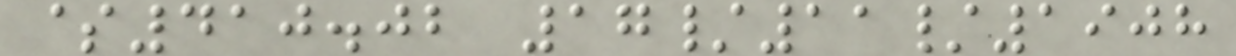$410.02 17/11/1908
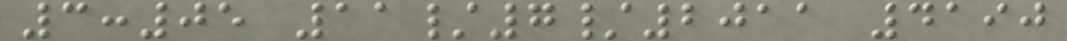3:05 11/7/2011 4190
